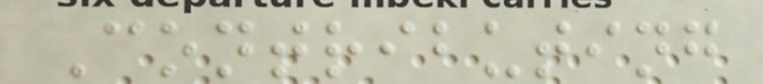Contributing
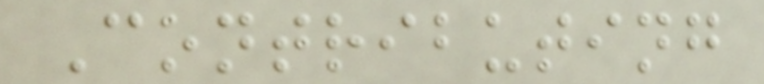Contributing
